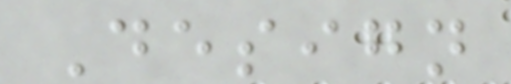Design
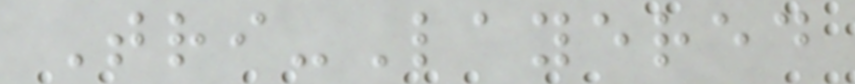Tri-Layered
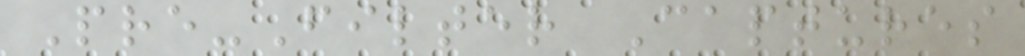Pre-Filter Captures
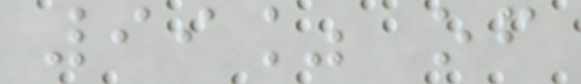99% of
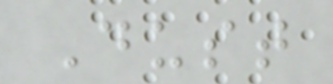Dust
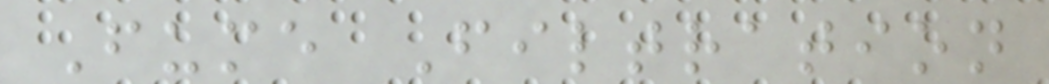Fume Filtration
